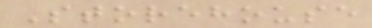Storehouse
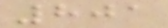801
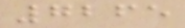7265
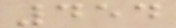454
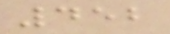452
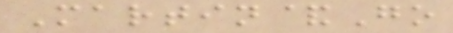Martin&Go
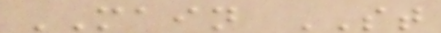MAIN ST
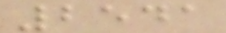2541
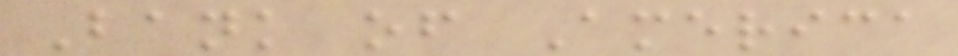Bank of America
